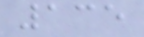135
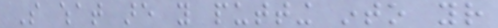So what are you putting into your
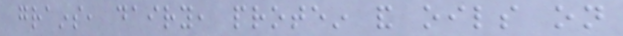grains, dairy, protein and oils on
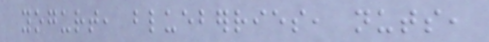yogurt, blueberries, nuts,
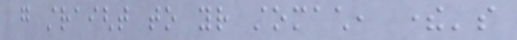go straight to your stomach, there's
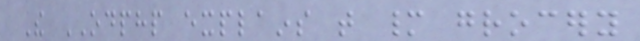The ODPHP explains that many grocery
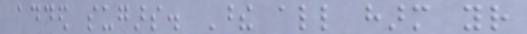added sugars. These all harm your
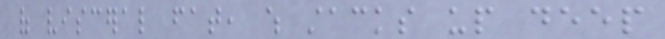of visceral fat, which stacks up deep
